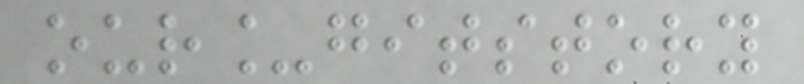our_gitstory
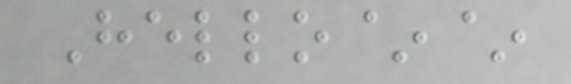Hello~~
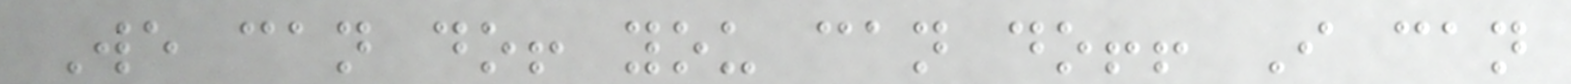We can do! you can do!! I can
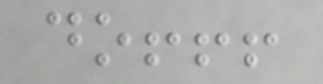do!!!
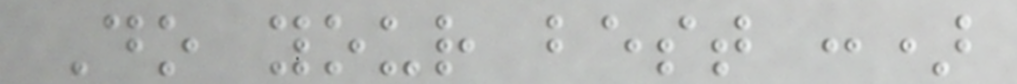Do your best :)
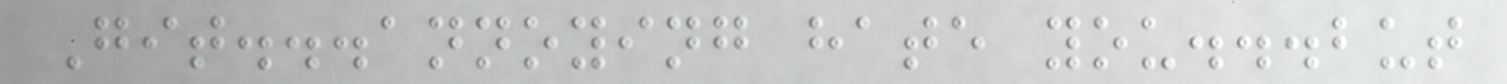Git...annoying hate you...but
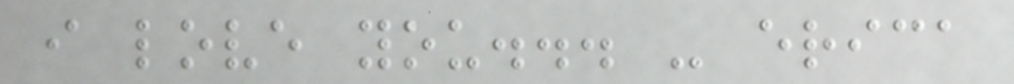i love you... - erica
